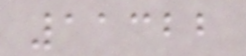11322
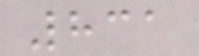831
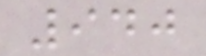940
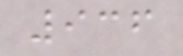936
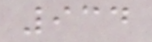934
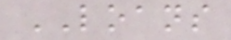LOANS
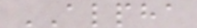ALPHA
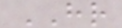HR
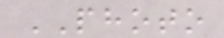PHOTO
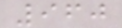960
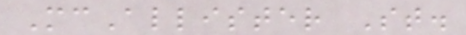McAllister St.
